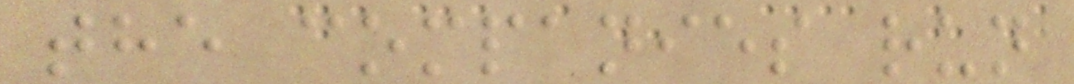the companies run
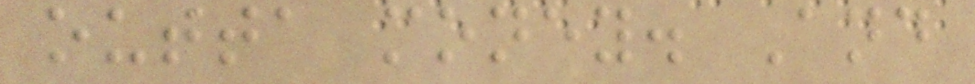outta money. And
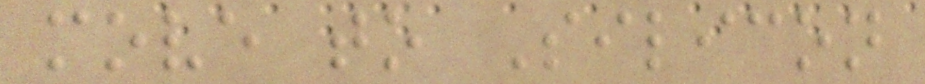move to Silicon
